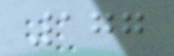177
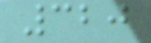320
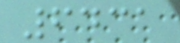6431
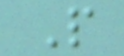P
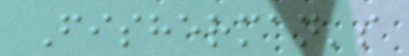Fisherman's
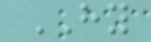HY
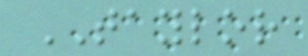TAYLOR
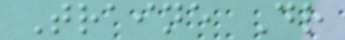Traine Dr
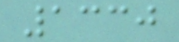1330
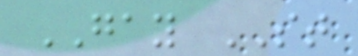GAY ST
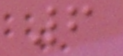6
